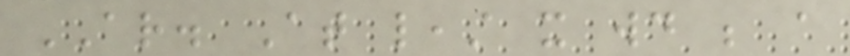AR. At least it would be a
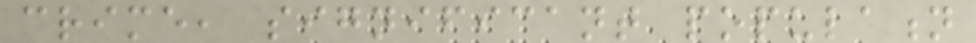crime, significant population
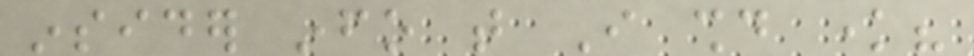insider info that I should know?
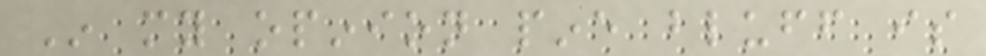In my opinion pine bluff is
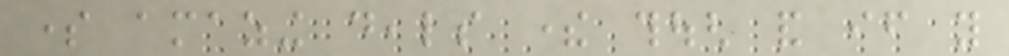some amazing deals there though and if you
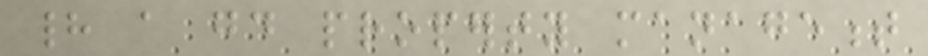had a good property management
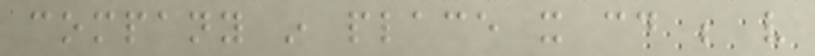company in place it could be very
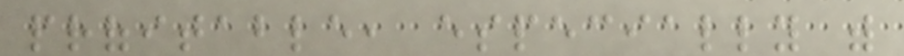profitable, especially with
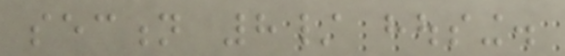section 8/ housing.
